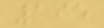195
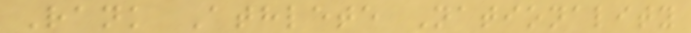Rank Athlete Nationality
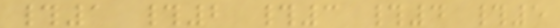#1 #2 #3 #4 #5
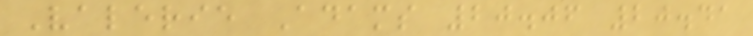Valerie Adams 20.06 20.41
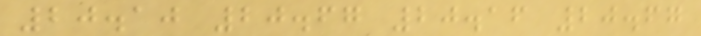20.10 20.67 20.16 20.67
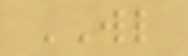WL
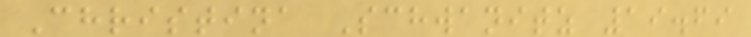Christina Schwanitz 19.69
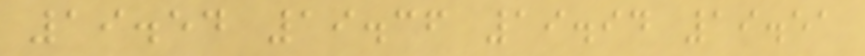19.54 19.36 19.94 19.51
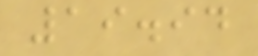19.94
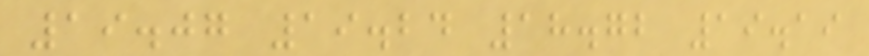19.07 19.24 18.72 19.19
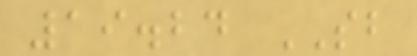19.24 SB
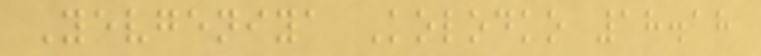Yevgeniya Kolodko 18.18
